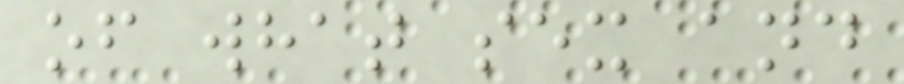of what sex and
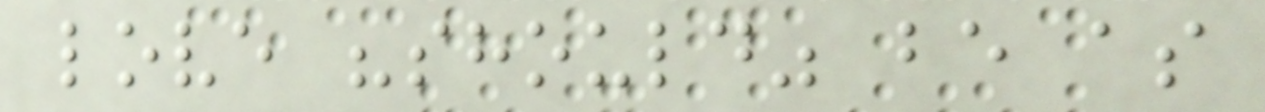love "should" be as
